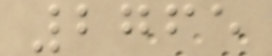2765
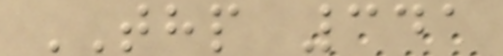THP 341
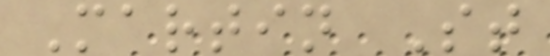Martin St
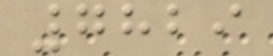7829
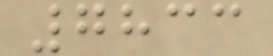7833
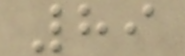89
